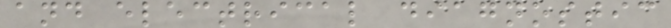and electrical diagnostic
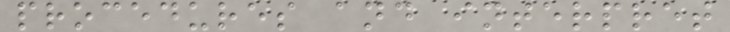procedures and interpret
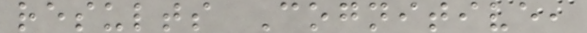results Cognitive,
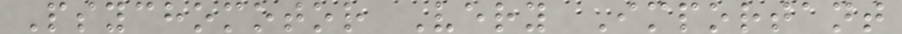Psychomotor Very Important
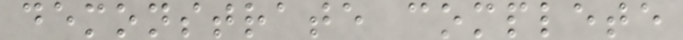demonstrate complete
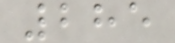285
